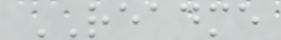README
